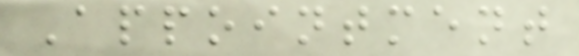Appointment
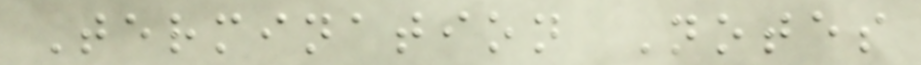Termination Notes
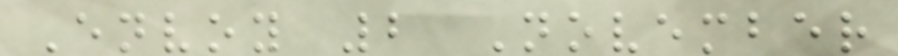Envoy 2 November
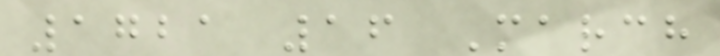1721 16 March
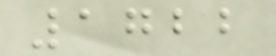1722
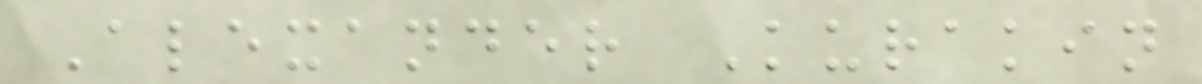Alexander Kurakin
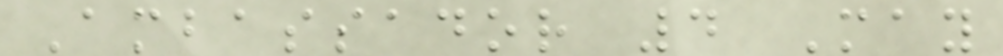Ambassador 4 May
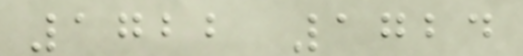1722 1724
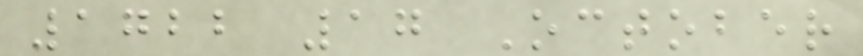1722 17 October
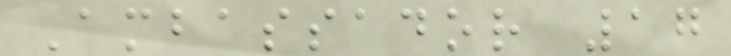Ambassador 17
